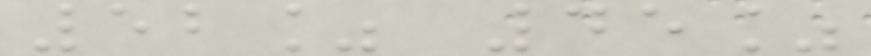52% 45%
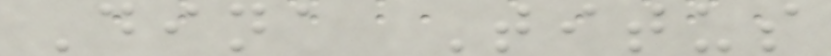Dina Titus
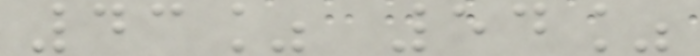43% 54%
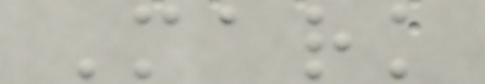Mark
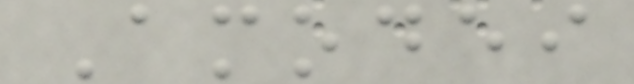Amodei
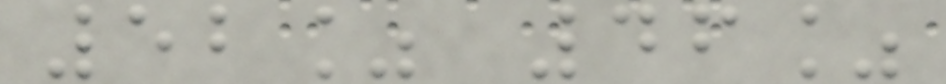52% 46%
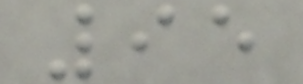95
